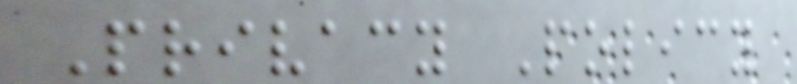Privacy Policy
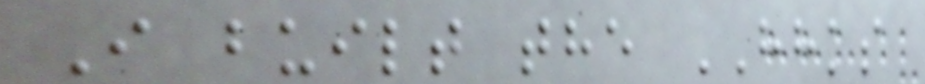I built the HHKS
